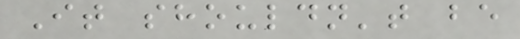It shouldn't be
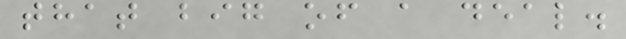that big of a deal.
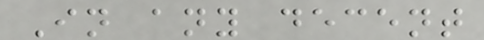In any decent
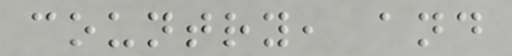country, and
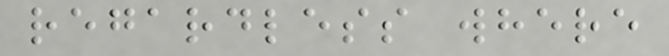regardless where
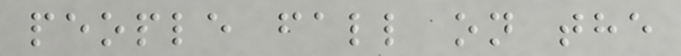people fall on the
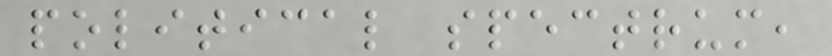political spectrum,
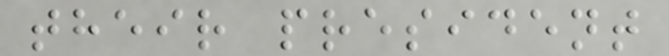their president
